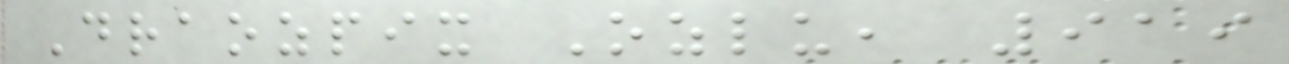Draozpix Ozlu, 919
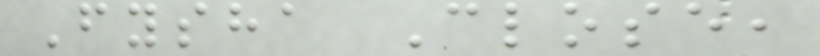Fysha Close,
